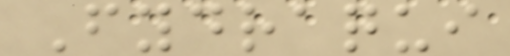Fydraqui
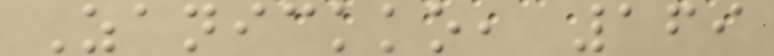Zanickko, 169
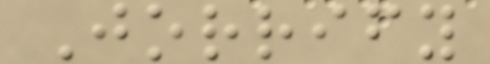Jorrify
